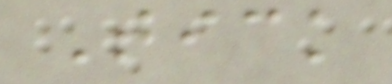Tick
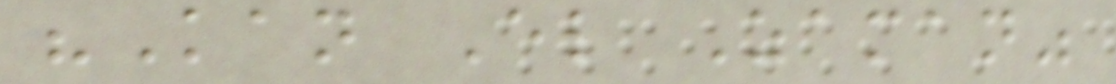"Kan El Zaman"
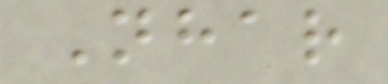Nhar
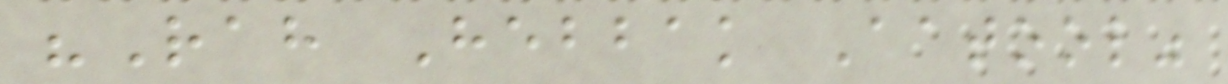"Rah Hebbak Aatool"
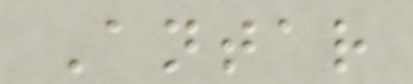Antar
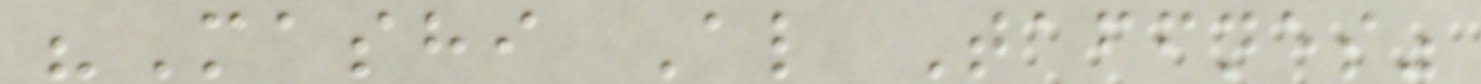"Mashi Al Taffnes"
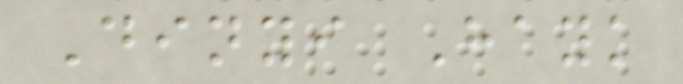Dinyi Hayk
